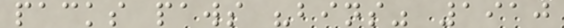packs paws "bins" 1910
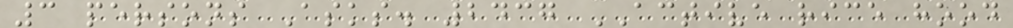3 persons Asks. 2437 ACTIVE rice hood
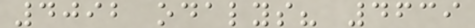4092 odalys? 4639
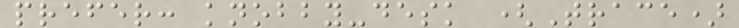prefer: knobby-desk (Trace)
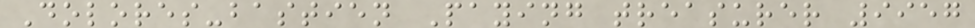Dolores-bastien Paying treasurer 9957
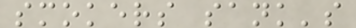smokers sank's
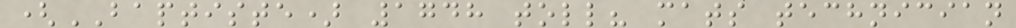(BAPTISTE) 1748 toll? mats technician
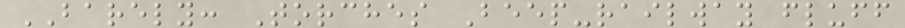BARELY: Torches Beep-railway fluff
